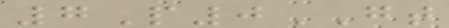7P0GT
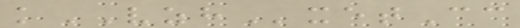kVZHxetCc
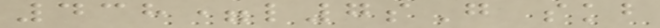438=l7sG skb
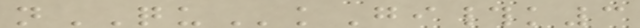nQUkGi#k3
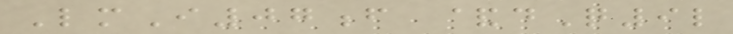LmI07f &dQ9l
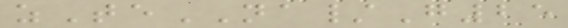zTeNA/G25
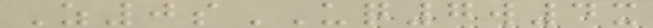Z0sUQ7w4x
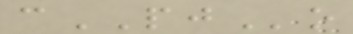cPJo
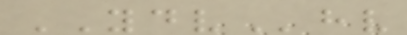YDVhv
